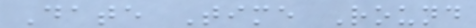Date Time Round
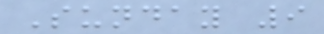Sunday 9
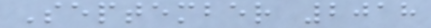September 2018
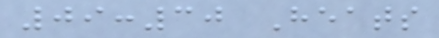09:30 Heats
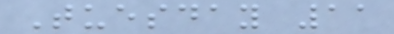Tuesday 11
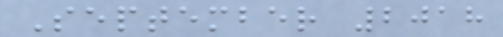September 2018
